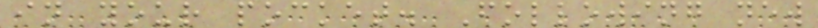in your pocket. Following new
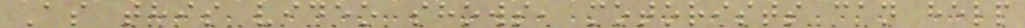As this video shows, motorists can help
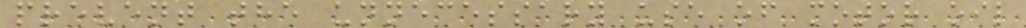prevent the unnecessary use of motor oil
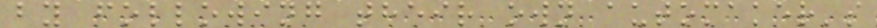by following their own automaker's
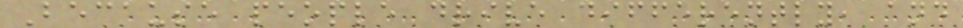Because people drive differently, and
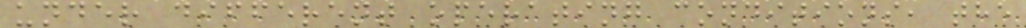under different operating conditions, the
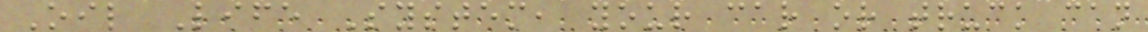Oil Life System, your car or truck can
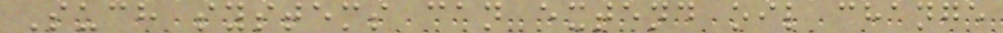Such systems can extend oil change
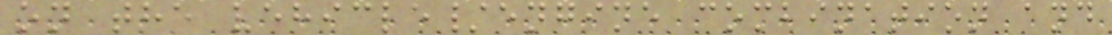on the vehicle/engine combination and
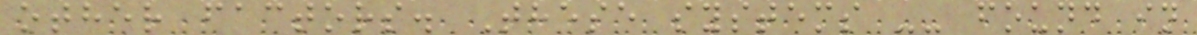other factors. These systems -- found in
